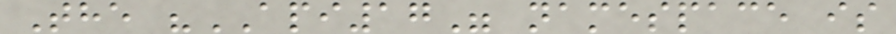The "API17" namespace is
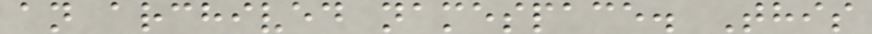an archived namespace. This
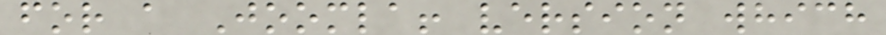for a Joomla! version which
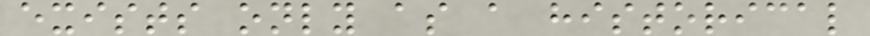exists only as a historical
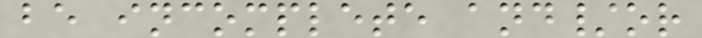be incomplete and/or
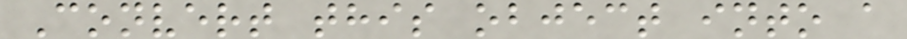Convert this object into a
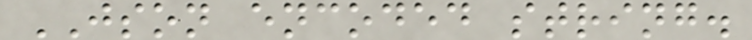JSON encoded string.
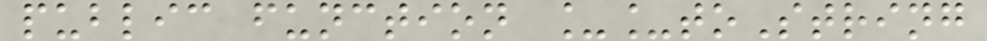public function __toString
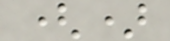()
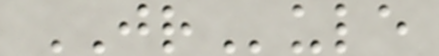JRule
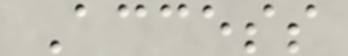Access
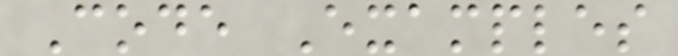Code Examples
